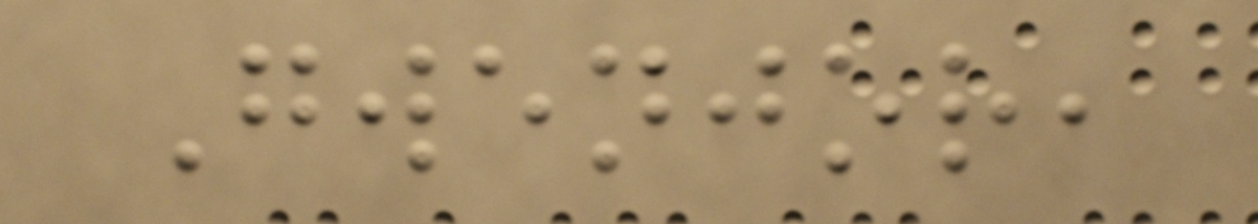Gwenjor,
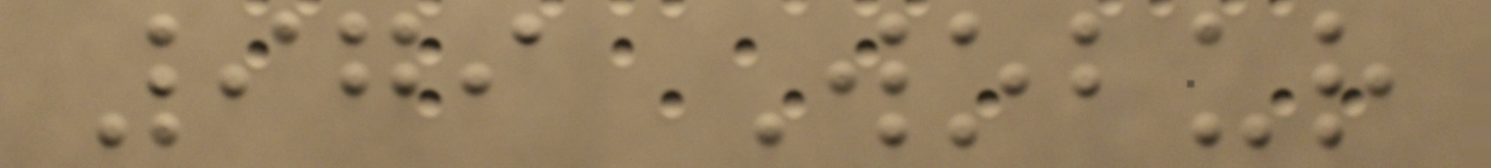979 Wobur
